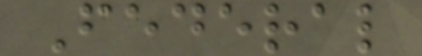Federal
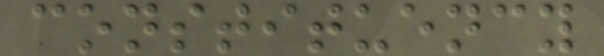constituency
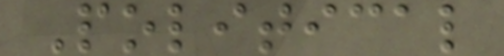Political
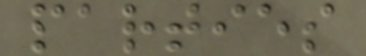parties
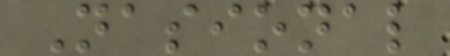Nasional
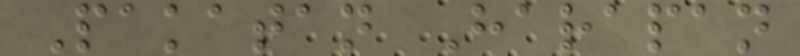Pakatan Harapan
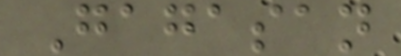Gagasan
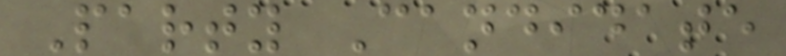Party Candidate
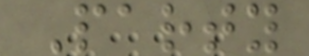Party
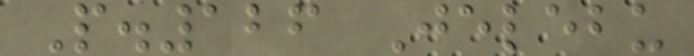P.126 Jelebu
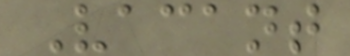Vacant
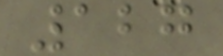127
